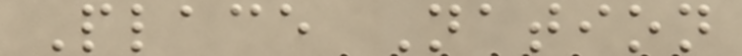Place Nation
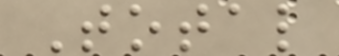Total
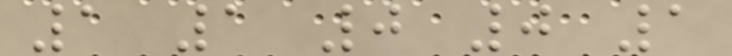1 1 0 0 1
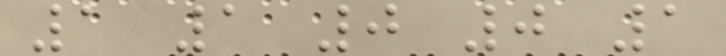1 1 0 0 1
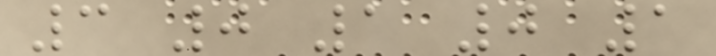3 0 1 0 1
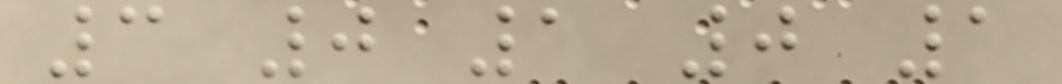3 0 1 0 1
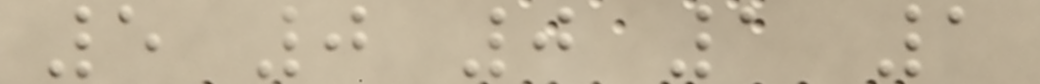5 0 0 1 1
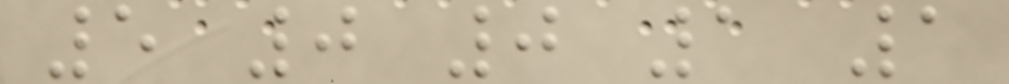5 0 0 1 1
